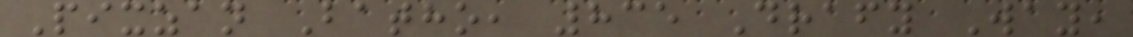Pixzan Batho, 835 Drafy Way,
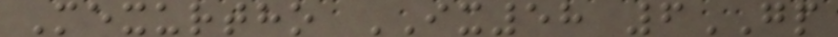Mexurtho IX58 6GP
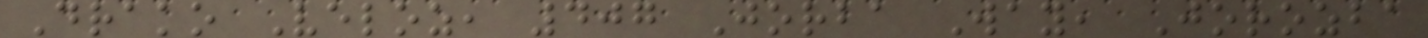Drako Veloz, 407 Jorba Way, Jorozba
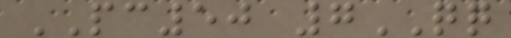PC50 7QQ
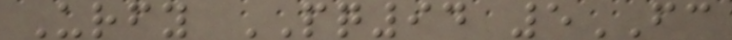Urfy PQ94 5FC
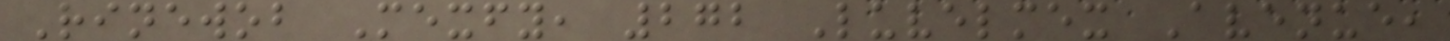Rinewob Mexfy, 272 Luvelmex Avenue,
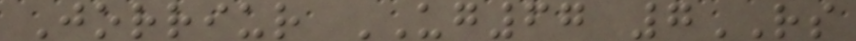Jorriur UG67 7RS
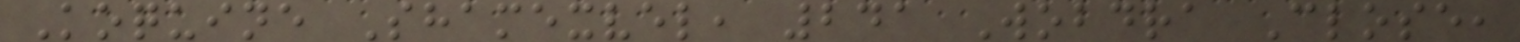Koquine Shamexvel, 241 Wobdra Close,
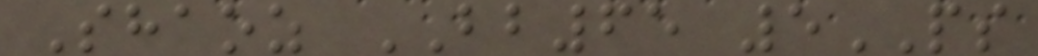Shaoz BB65 5PS
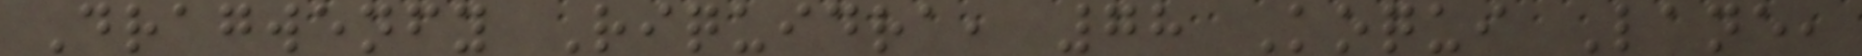Dragwenfy Riquidra, 78 Koqui Lane,
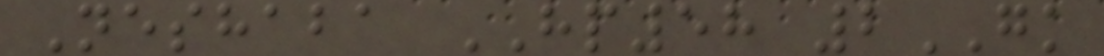Neshaba HP58 2GK
